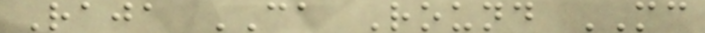Raja CA Round MC
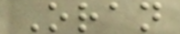Oran
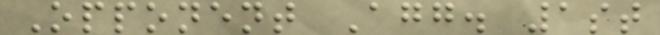Opponent Agg. 1st
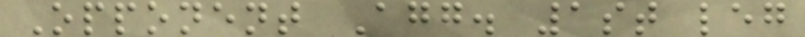Opponent Agg. 1st leg
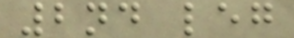2nd leg
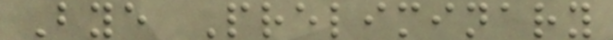Bye Preliminary
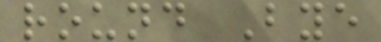round Bye
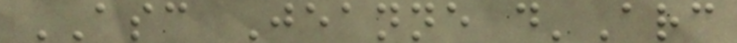ASC Jeanne d'Arc
